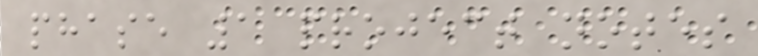phase 1 project notes
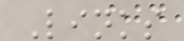Links
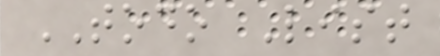TODO List
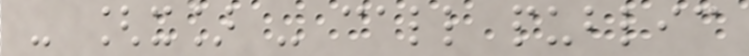- [x] - call public
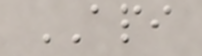API
